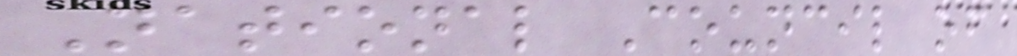National Council of
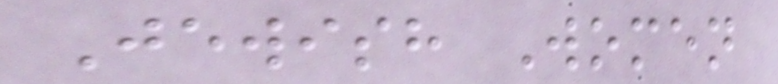Jewish Women
